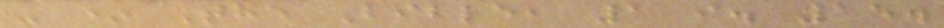- * The Bible, 1 i. 15.
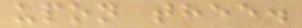upon thee.
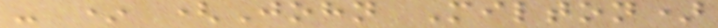- * (John Milton)
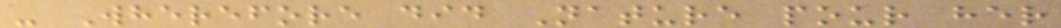- Wherefore did Nature pour her
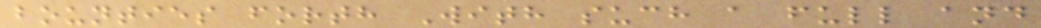bounties forth With such a full and
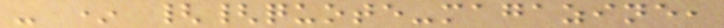- * {{quote-magazine,
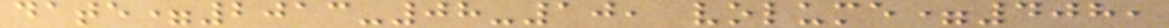date=2013-08-10, volume=408,
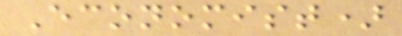Economist)
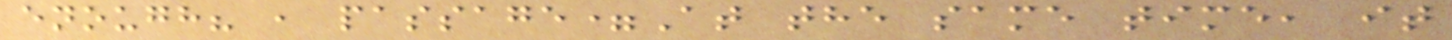enough? , passage=At the same time, it
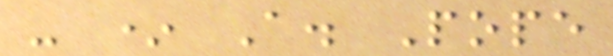- * A. Pope
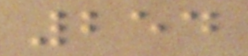254
